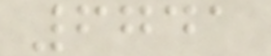6741
